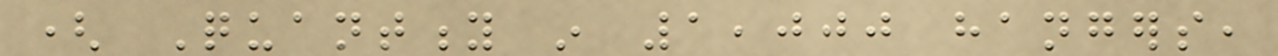( Quantity in 1,000 hangers,
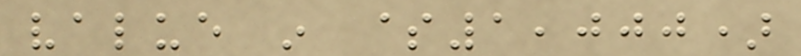value in $1,000)
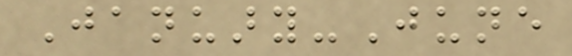January-June
